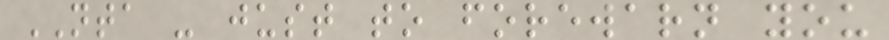NTA - just to forewarn you
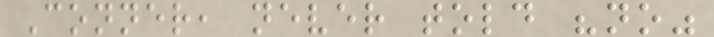Conner, never told "no"
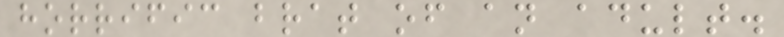horrific brat of an adult.
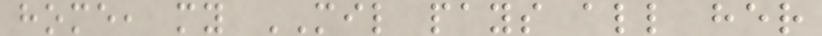home, my MIL pays all her
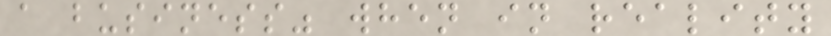a business" when in reality
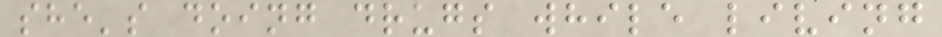she's doing drugs while living
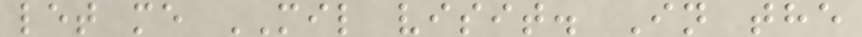let me MIL visit. In the
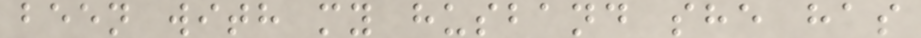been with my husband she has
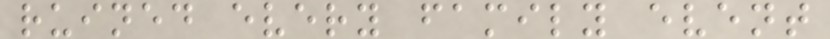ruined every family event
